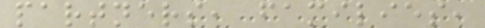partners, families,
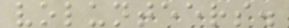volunteers.
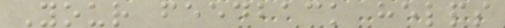Your feedback helps
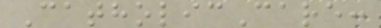CatholicCare:
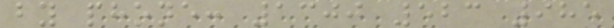by phone: 1300 523 985
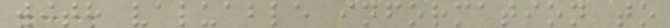with valuable information to
